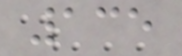135
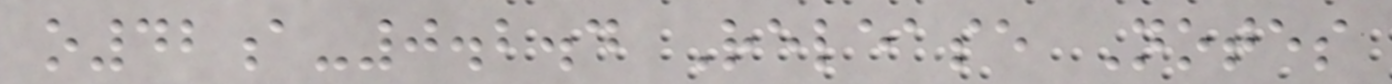o42a-0.2.4 Release Notes
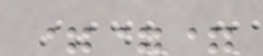===
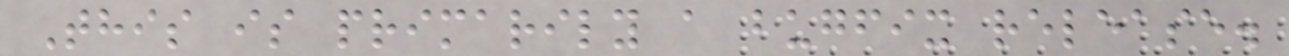This is primarily a bugfix release.
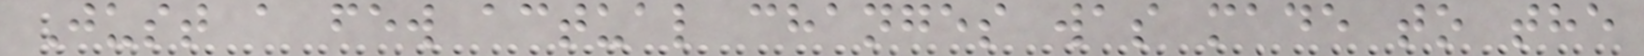Just a few actual changes was made to the
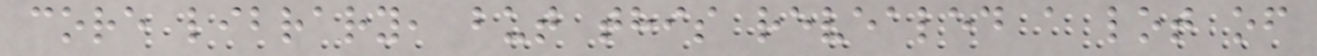core library, but this revealed a lot of
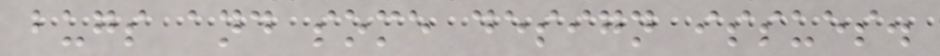bugs and some design issues.
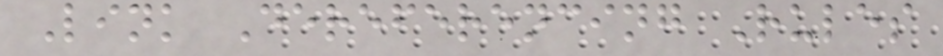Link Dereferencing Rules
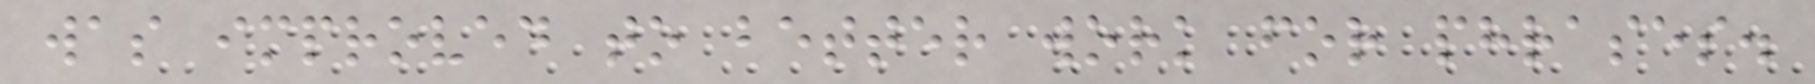was improved to better work for phrases.
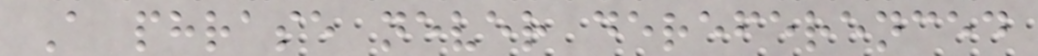A phrase never dereferenced
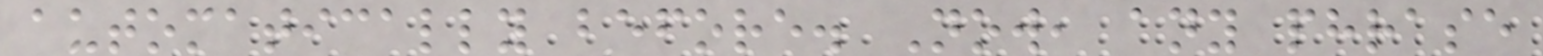automatically before. Now, any phrase
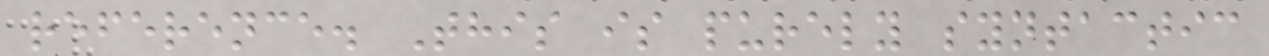reference. This is purely syntactic
